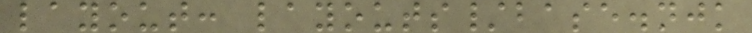layout: layouts/base.njk
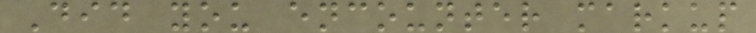Did you encounter markup
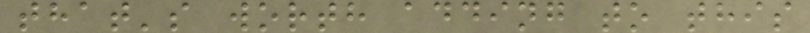that's worth adding to this
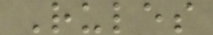Rules
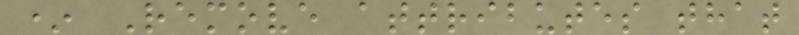* Remove attributes that
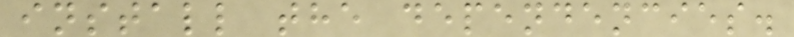install the dependencies.
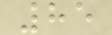85
